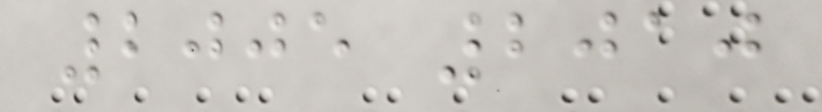2005 2010
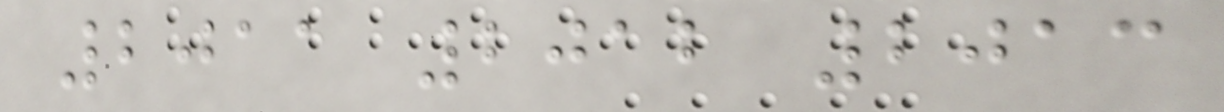2011 2012 2013
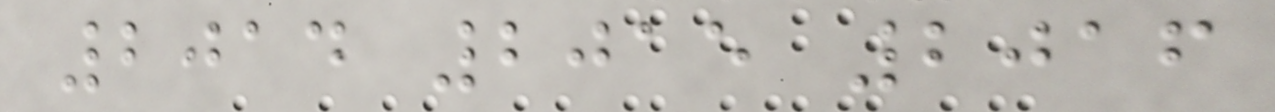2014 2015 2016
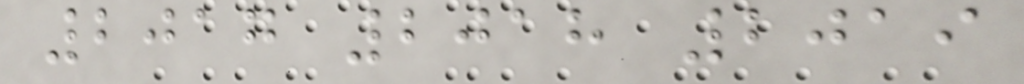2017 2018 2019
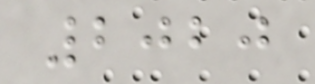2020
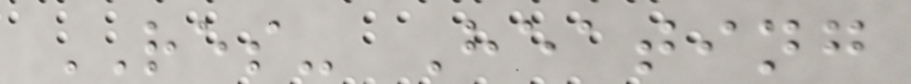RES- Heating
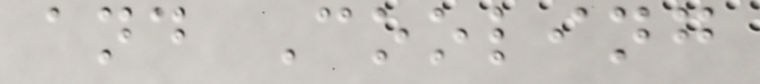and Cooling
